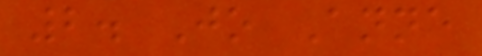2. Jo Anne
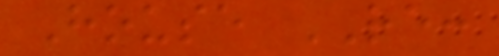House RE:
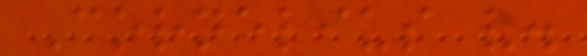Cornelius v.
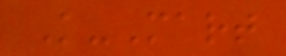K-Mart
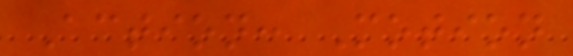Action: Motion
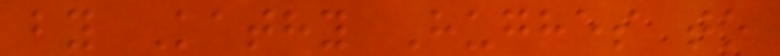by Kathy Hughes to
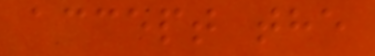accept the
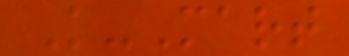K-Mart
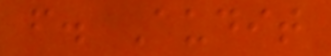f. Audit
